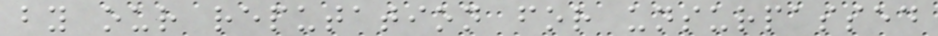by our reputation for unsurpassed
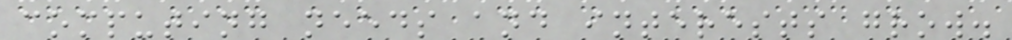computing needs and interests grow.
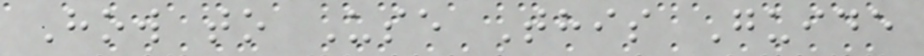How to Use This Guide
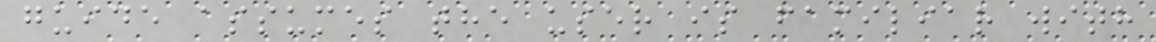guide assumes the user is familiar with
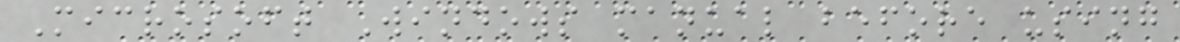Microsoft Windows manual before using
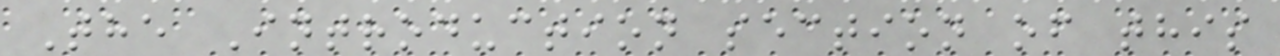The Introduction section of this
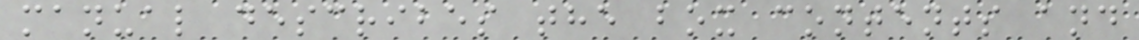manual describes the box contents and
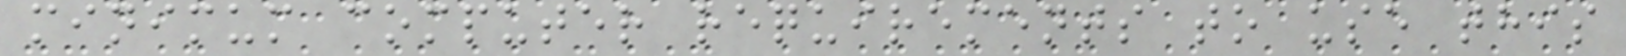minimum computer requirements to use this
